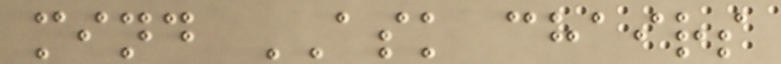mind ASK chairs
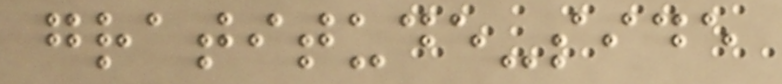gratitude-side
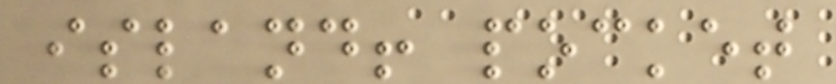island! pocket
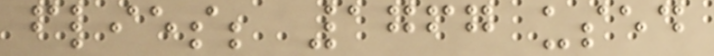flies; 1767 used
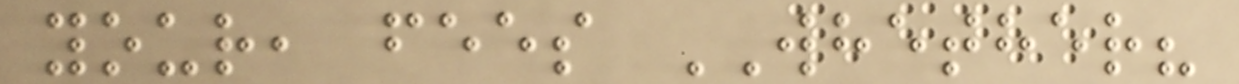your, fees WHETHER?
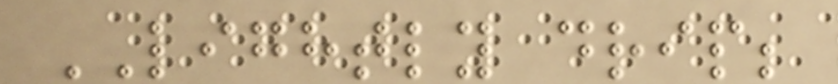LIGHTLY drip;
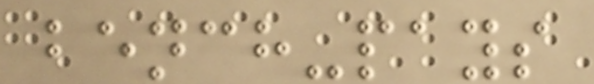bench-pays
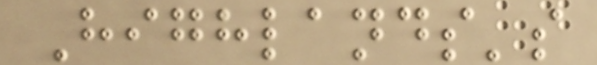Highlands's
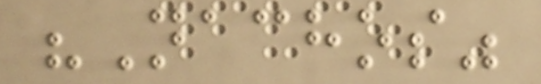"Nachos"
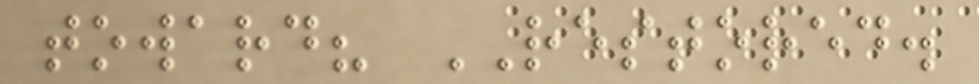toward? RESTORED.
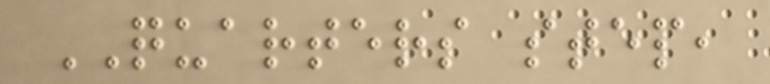QUARTERS step,
